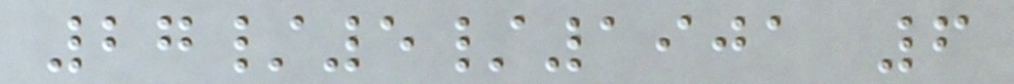27/5/1901 6
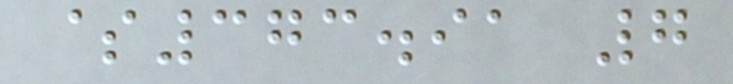$373.91 7
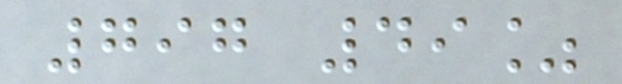797 49%
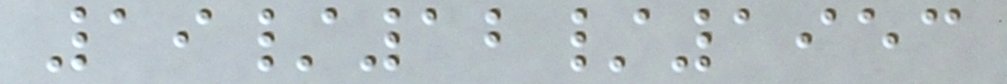19/12/1953
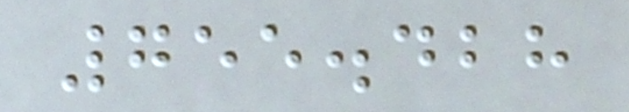755.428
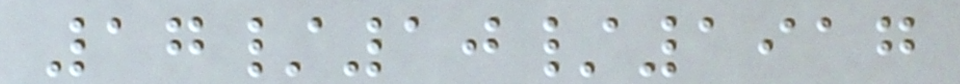17/10/1917
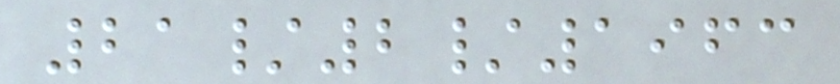21/2/1963
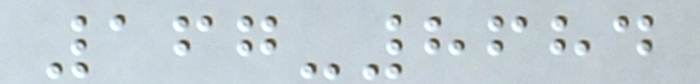167-8684
